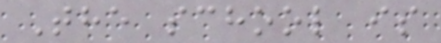The school is
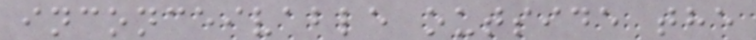inconceivable outside the
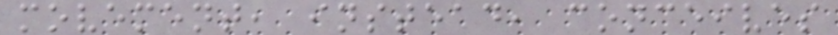movement, instead, conceives
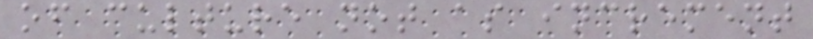of culture not as increment
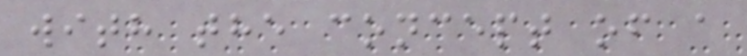with the concept of a
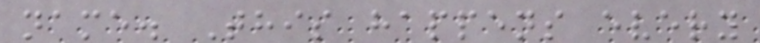name. This happens every
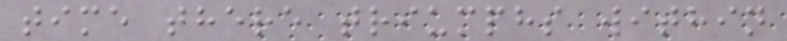time there triumphs within
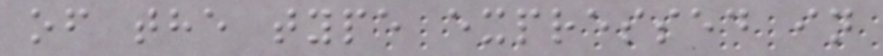of the type expressed in
